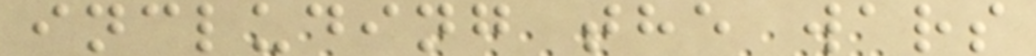including the wars
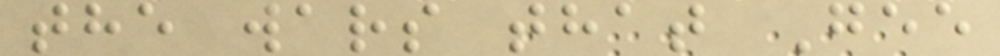the wars that Gee
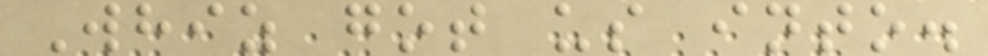Whiz got us into.
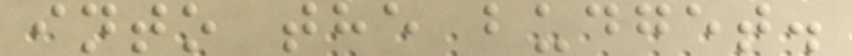into the budget.
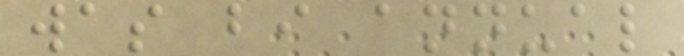was bi annual
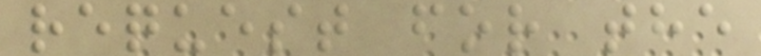request for the
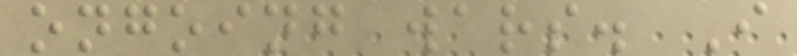ongoing wars. I
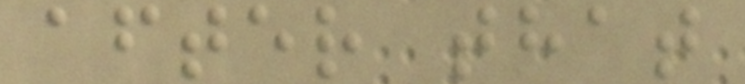after that
